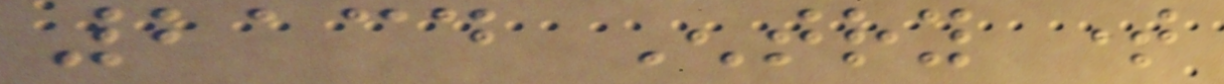2134 Entry time
